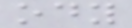ody
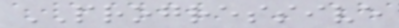PROGRESSIVE
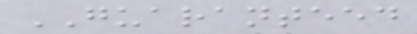GUARANTEED
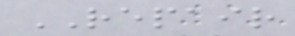REPAIR
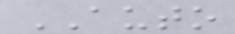AUTO
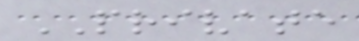PRIVATE
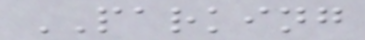PARKING
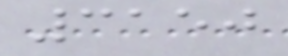3150
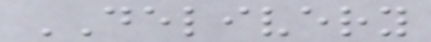DELIVERY
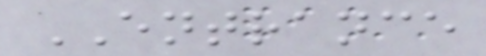ENTRANCE
